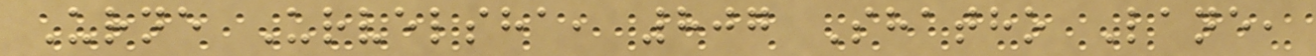Urne Urvelsha, 807 Shatho Lane,
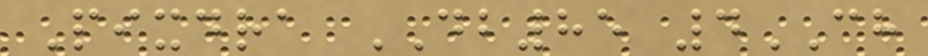Pixdra DB85 4CH
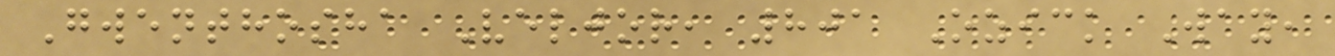Gwenthosha Veljor, 801 Ozick Way,
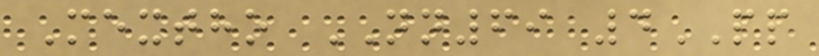Mextho NN69 4PP
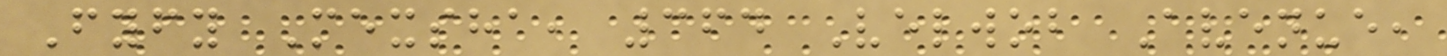Fyfy Mexsha, 364 Velwob Avenue,
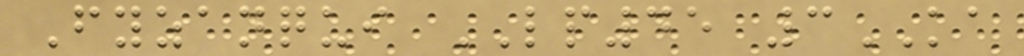Fyzanqui LP45 3KA
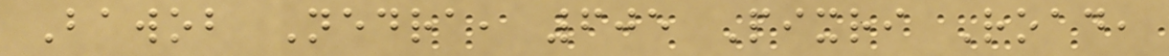Bawob Nedra, 605 Pixri Road,
